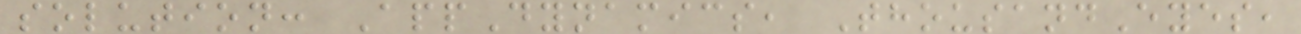solution: AppDynamics, ThousandEyes,
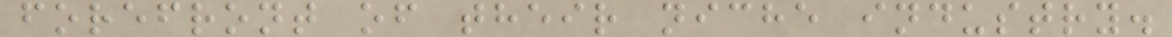forefront of their niche industry.
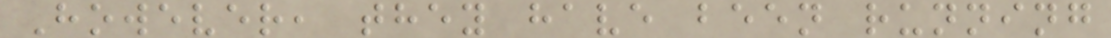However, they have been running
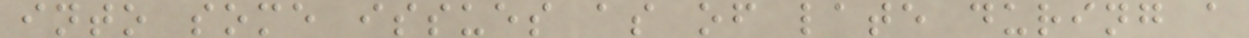into some issues as of late during a
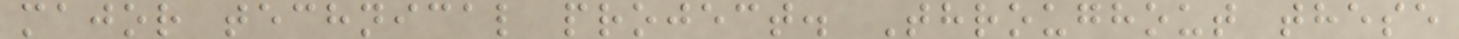major technical project. Throughout these
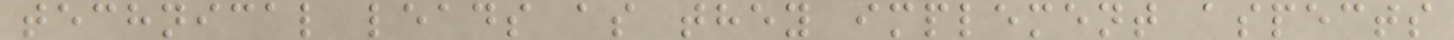technical leads as they implement aspects
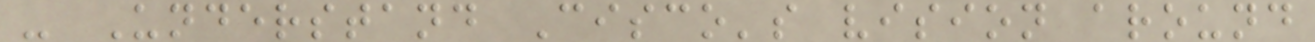- Understand Cisco's vision around
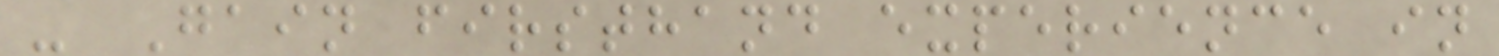- Gain firsthand experience in
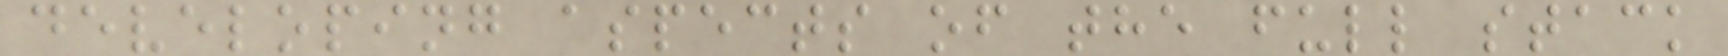developing aspects of the full stack
